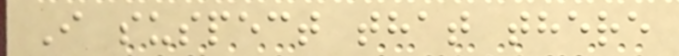I suspect that there
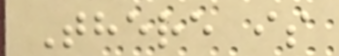There is
